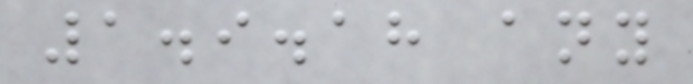1.9.18 any
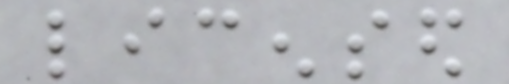licensed
